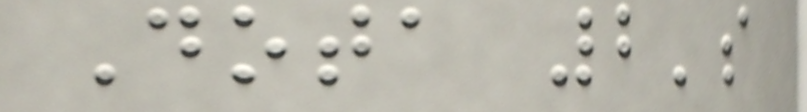Dota 2's
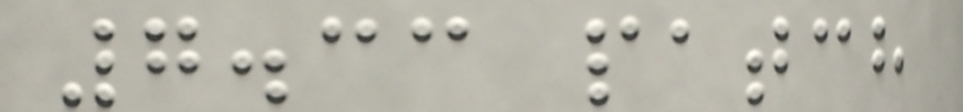7.33 patch
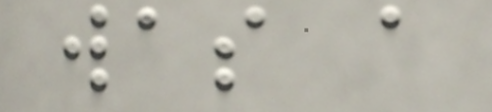was a
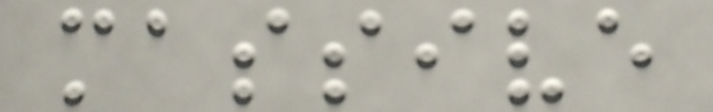massive
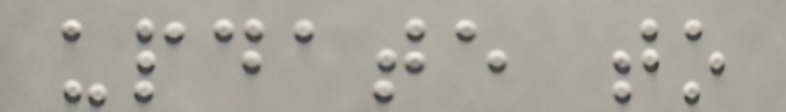update to
